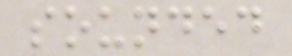sounded
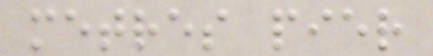metres pier
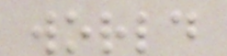world
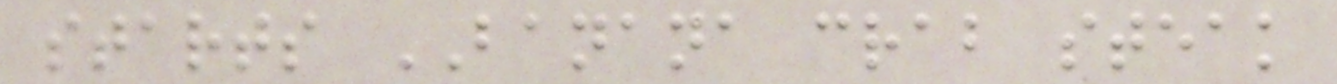starts BANANA crab steak
